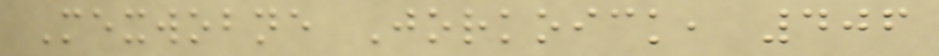Mexwobne Jorkoick, 406
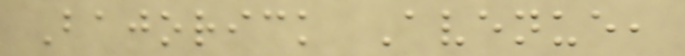Bajorick Avenue,
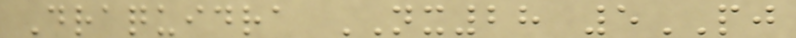Draquidra NX28 5PJ
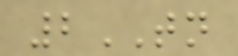2TN
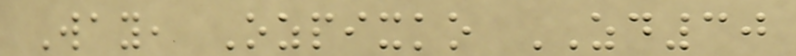Way, Ozpixko ZD30
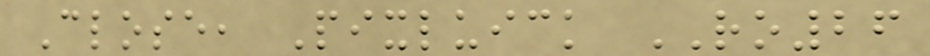Close, Pixluick RO26
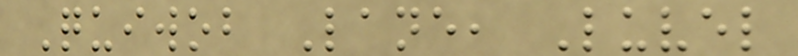Quiwob Lane, Luvel
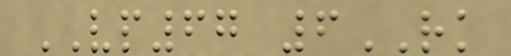VP67 6RK
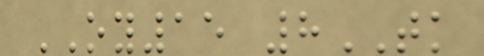OY15 8TK
